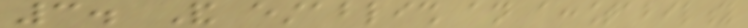3. And establish an accountability
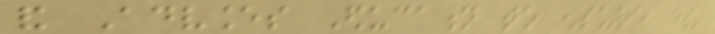and Advances Education to ensure these
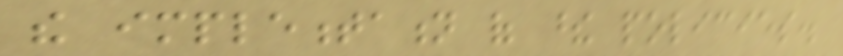the implementation of these policies.
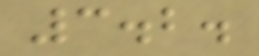3.2.
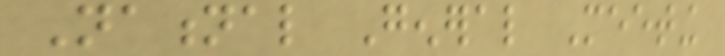National General Meeting
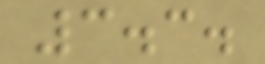3.3.
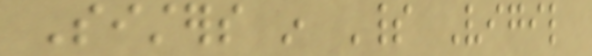Sisters in Spirit Vigil
